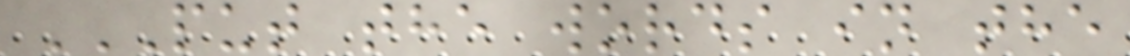PUT THE WORDS IN THE
